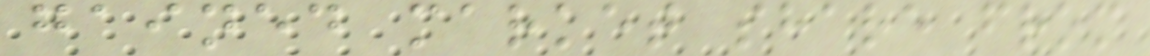gained market share from
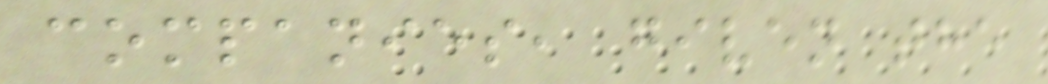companies, given the
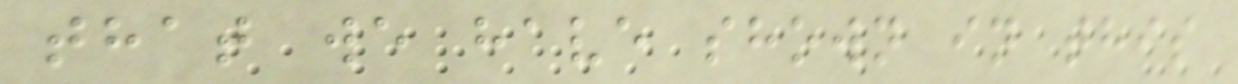that we have shown in this
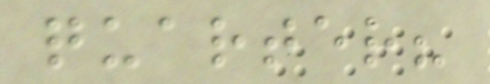quarter?
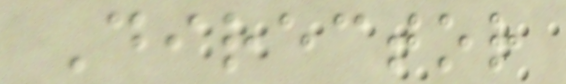Director
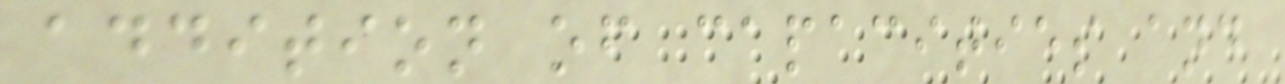addition of capacities and
